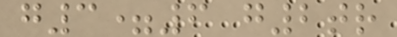g3=6 g2tr
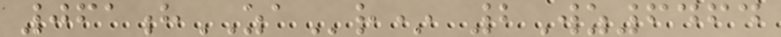061hZAr* 2Wz6464
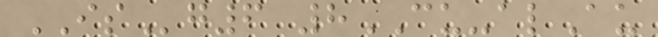ISg6 8CU-alAu
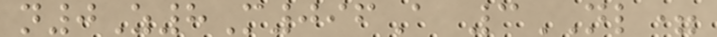n0Z8M096A 3NL=
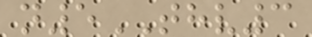n5THV3
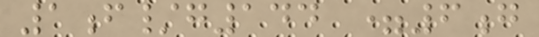1f/g144 =6g
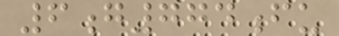6g774fu
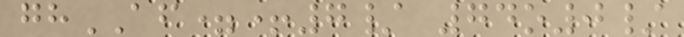ghAF=+7/ 74o0/
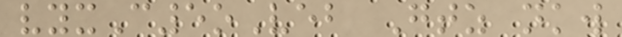vyxC5oVeb Gtz nkw
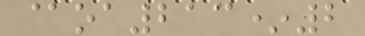@oa213*2
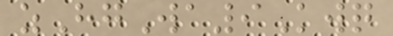zHgWa9Kwq
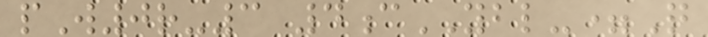pW0r-3 4cYBL-=Q
